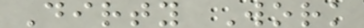Dirty Work
